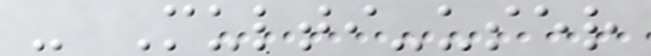- Multi-user
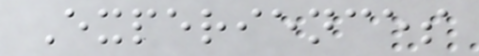Experiences
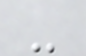-
